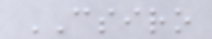CSIRO
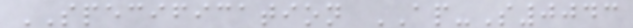SPECIFICATION AP-S0043
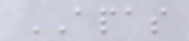APAS
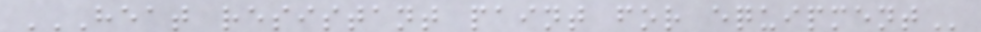HEAT RESISTANT PAINT FOR EQUIPMENT
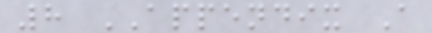8 APPENDIX A
